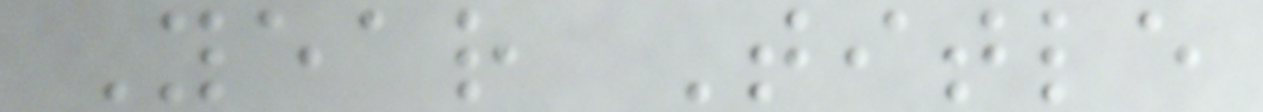Year Title
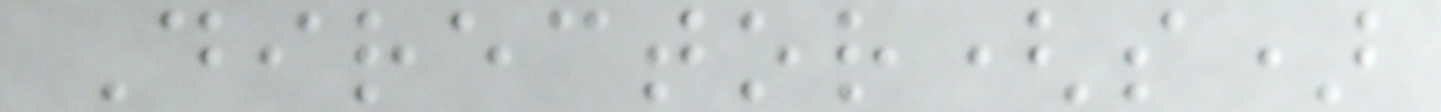Director(s)
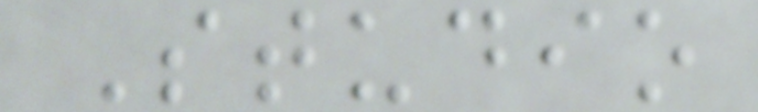Studio
